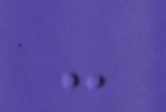-
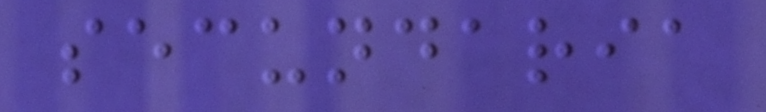secundaria
